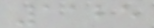1125
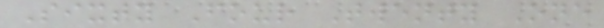Sixty Four Twenty One
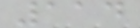114
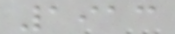1913
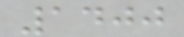1400
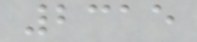2315
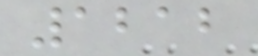1212
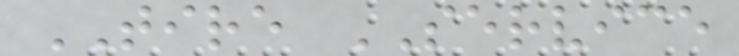TIRE SERVICE
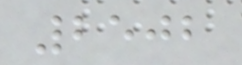2502
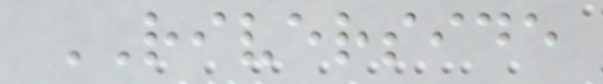RIVERSIDE
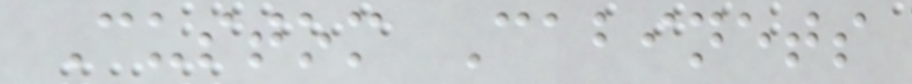Custom Cabinets
